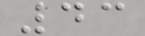43
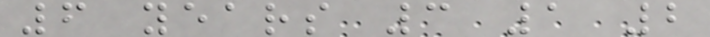6 years 3 1 2
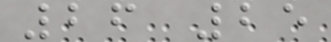26 25
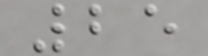25
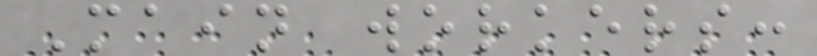Main workers:
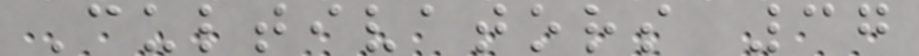Cultivators 37
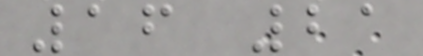16 21
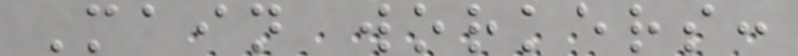Main workers:
